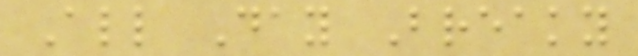All Day Breaky
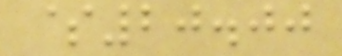$20.00
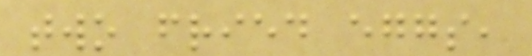two fried eggs,
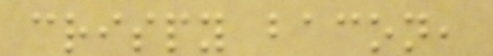crispy bacon,
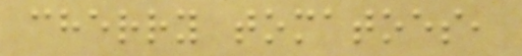cherry tomatoes,
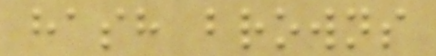hash browns
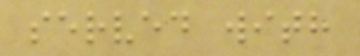served with
